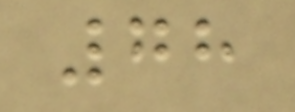78
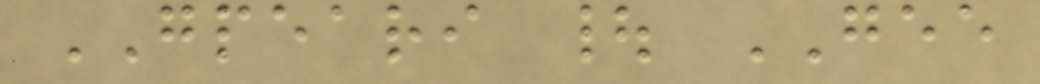GPEARI | GEE
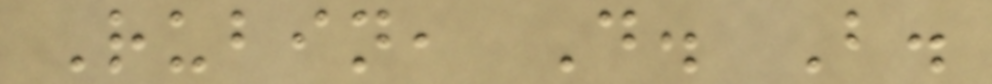Rubin, D. B.
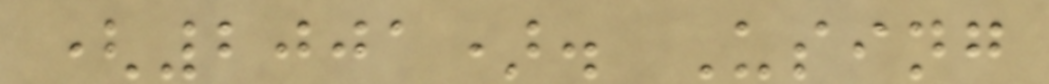(2001). Using
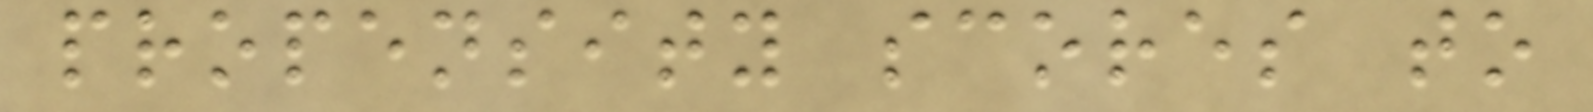propensity scores to
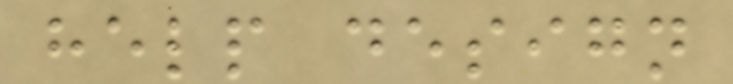help design
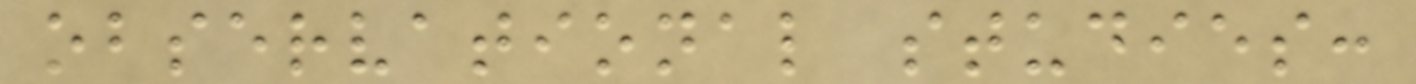observational studies:
